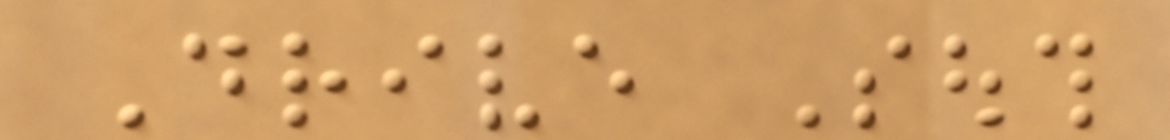Drive South
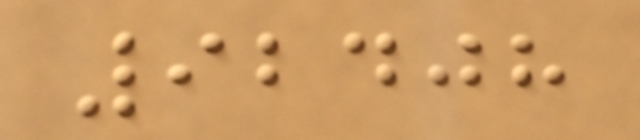92408
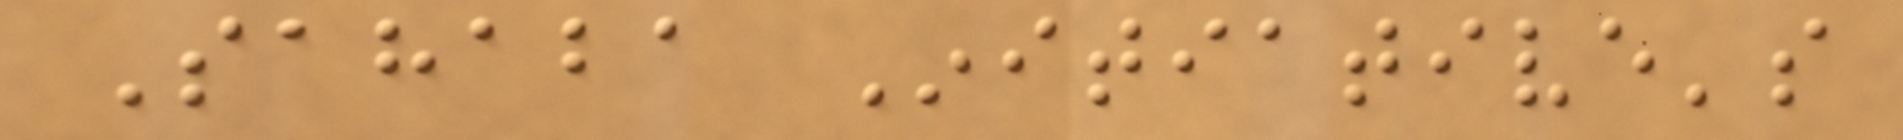Sahaba Initiative's
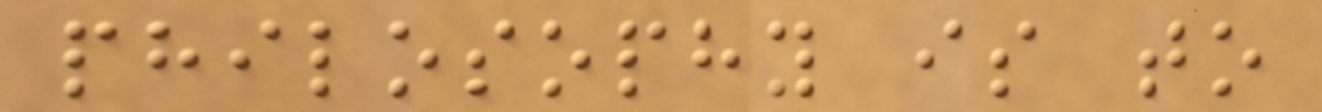philosophy is to
